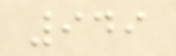949
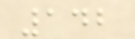142
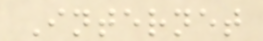Internet
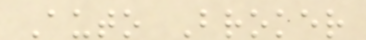Auto Broker
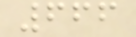666
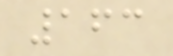163
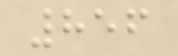856
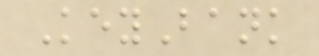KeyBank
